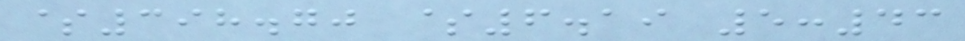$398.70 $6.19 5:43
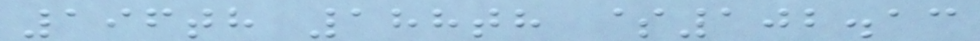196th 188th $102.13
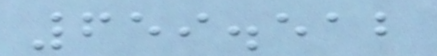659.512
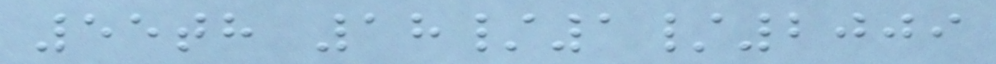55th 18/1/2009
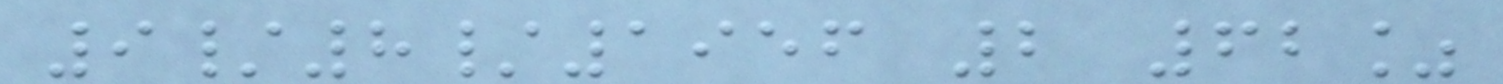9/8/1956 2 62%
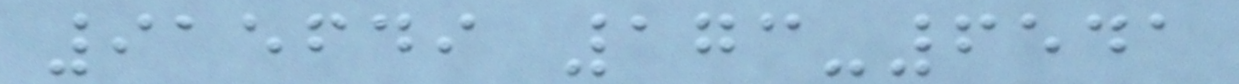915649 173-6541
